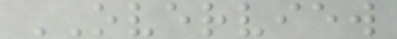OVERVIEW
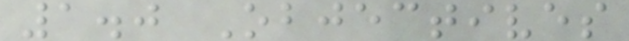1.0 Objectives
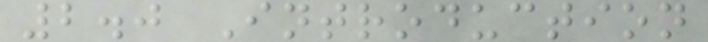2.0 Introduction
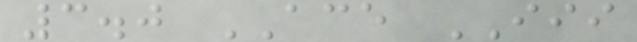3.0 ACE III
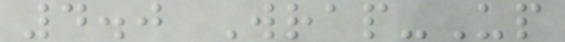4.0 Wrap-Up
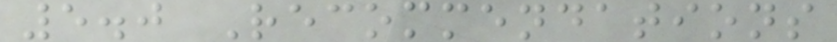5.0 Recommendations
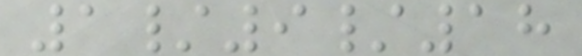1/9/18
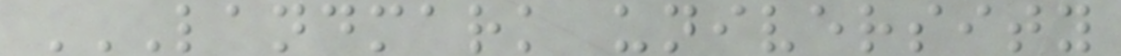LANDMARK UNIVERSITY
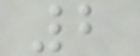2
